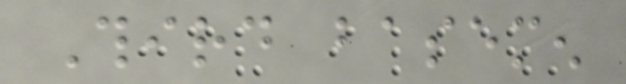Third basemen
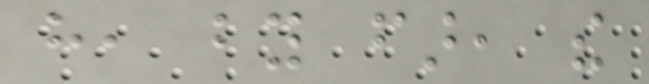have, by far, the
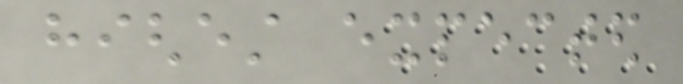highest expected
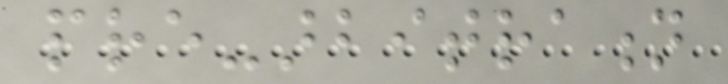pre-arbitration
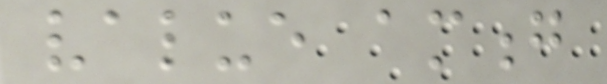value among
